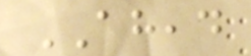AHEAD
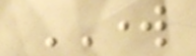WORK
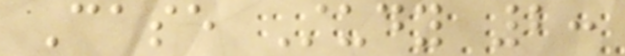Case Study 2:
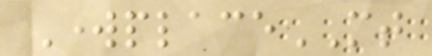WorkplaceMT
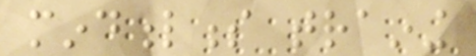mindfulness training
